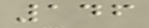146
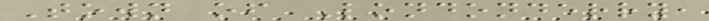Town of Londonderry,
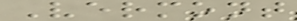Vermont
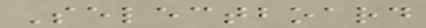Selectboard
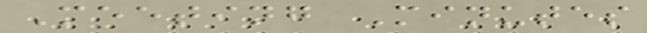Meeting Minutes
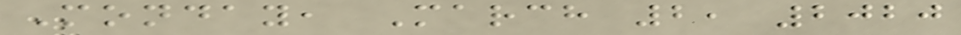Monday, March 2, 2020
